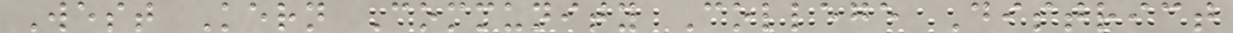West Kern Community College District
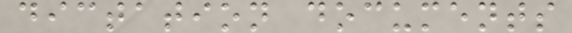dictation documents
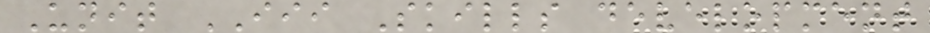Unit III Skills development
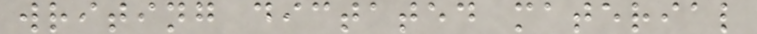writing dictated material
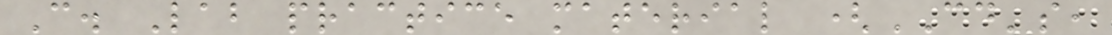C. Lab practice material (CD's,
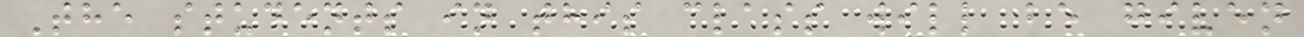The students in this class will be given
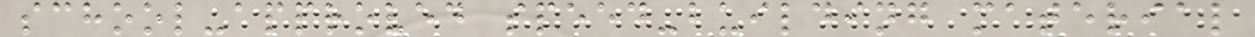school-approved speed-building material
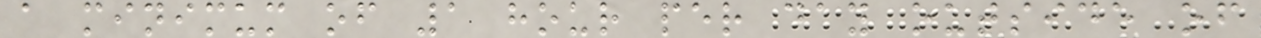a minimum of 1 hour per day outside of
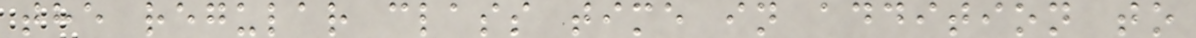the regular class time in addition to
